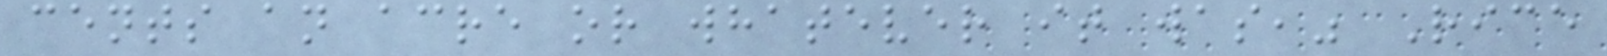cents an acre or whatever it was," Rice
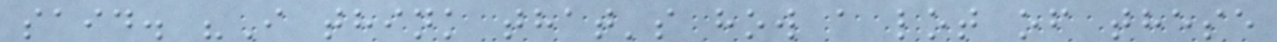said. "I think that's how a lot of these
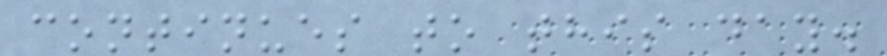continues to this day.
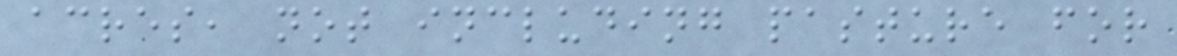acres, not including pasture for
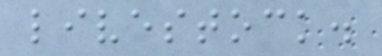livestock.
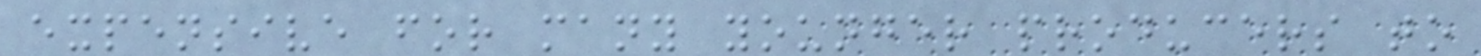expensive for many younger producers to
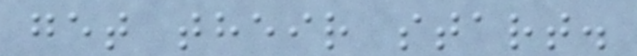get their start.
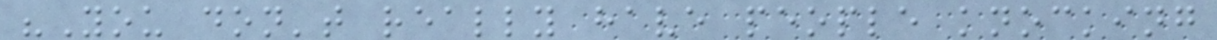"You don't really have people knocking
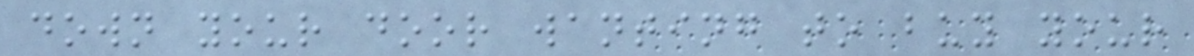down your door wanting to buy your
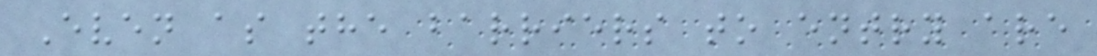Even as the barriers to entry are
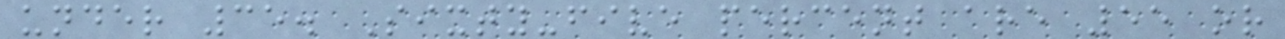under 35. Sixty-five percent are 55 or
